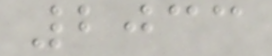2033
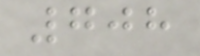708
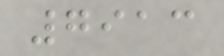7913
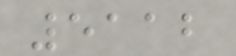5112
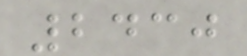2430
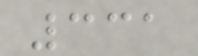331
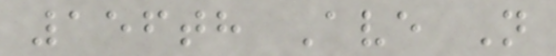156th Ave N
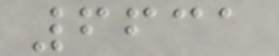6631
